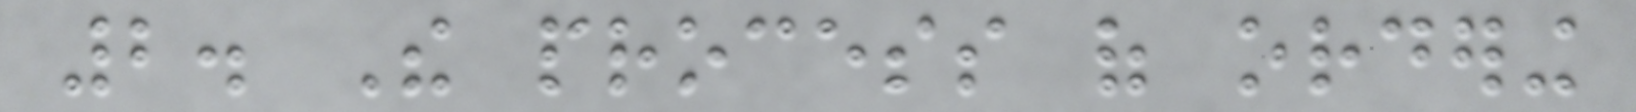2. The process of ordering
